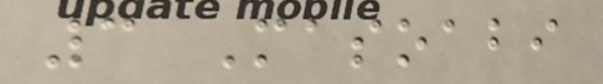3 Masoabi
